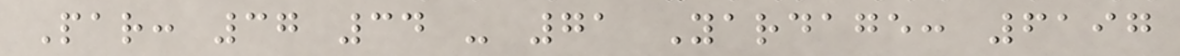Par: 37 34 - 71 Yardage: 6197
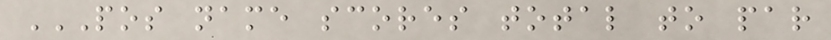POS NAME SCORES TOTAL TO PAR
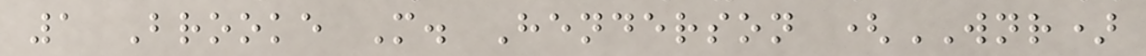1 Brooke M. Henderson (WNR)
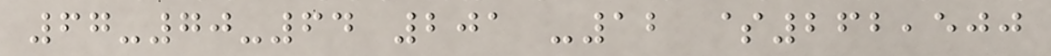67-70-64 201 -12 $262,500
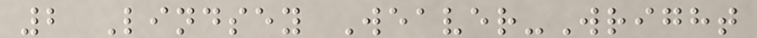2 Lindsey Weaver-Wright
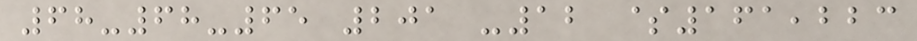68-68-65 201 -12 $161,223
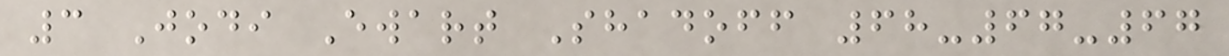3 Jodi Ewart Shadoff 68-67-67
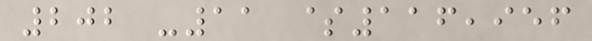202 -11 $116,956
